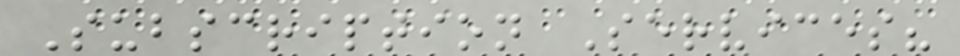Subscription Services?
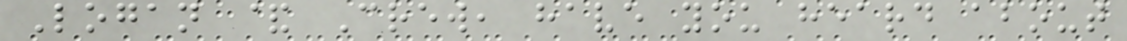Logan & Crew, have you heard about
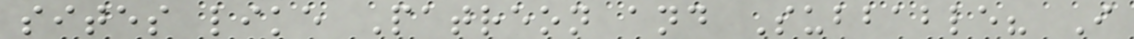sites like Patreon and Subbable? I
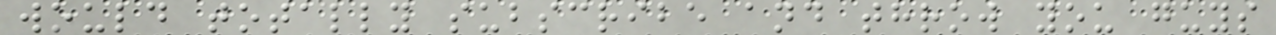would totally subscribe and throw you guys
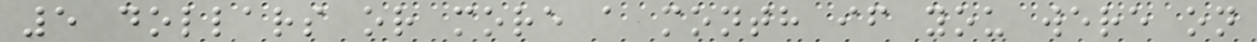5 dollars or more a month if you were on
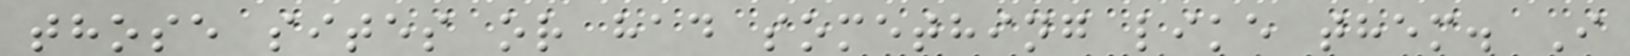those sites or had something like them. I
